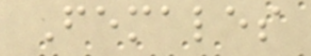Females
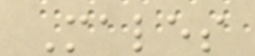Males
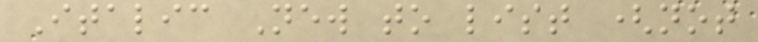Italic New to list (not
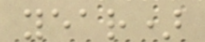year)
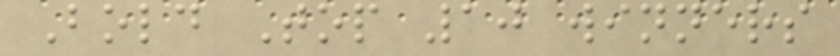Bold Top 10 winners
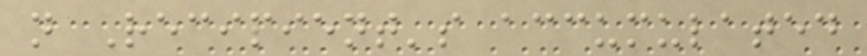n Recipient's accumulated
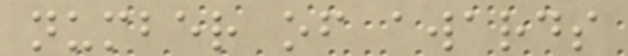number of awards
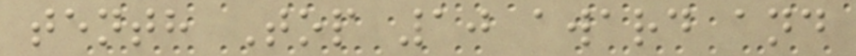tenth Top 10 award and
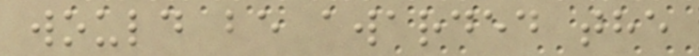would be awarded the
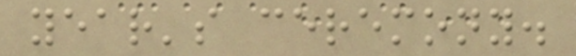year's ceremony.
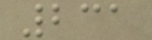231
